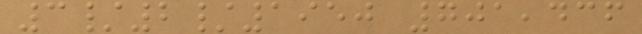3/2/1950 701,436
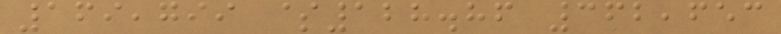169,799 $128.86 362,653
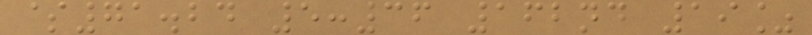$71.24 5:36 162nd 19%
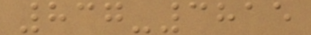837-3815
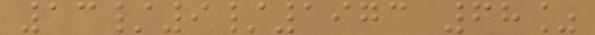13/9/1973 68%
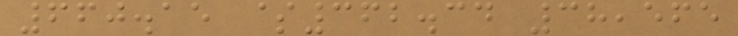660.15 $362.34 38,565
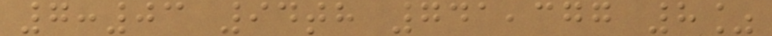7:03 94th 741,377 8%
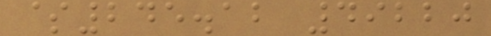$245.12 49220
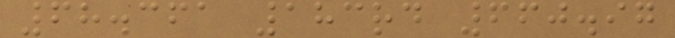68.361 183rd 660.97
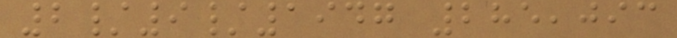2/9/1947 285,093
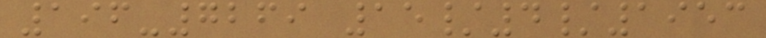196-7269 15/4/1953
